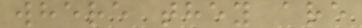where they are
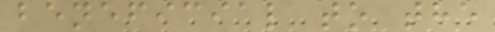beneficial to the
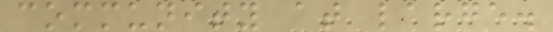community at large.
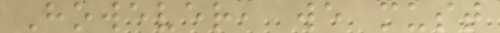However, we must
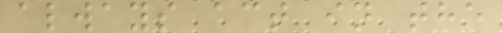always act in the
